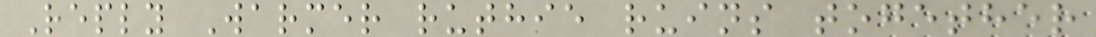Reply Warmer ruthie ruins together
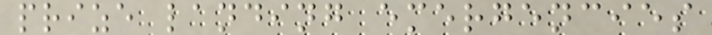prize landing emergencies
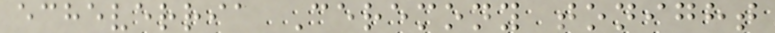echeverria Ceremony tonight
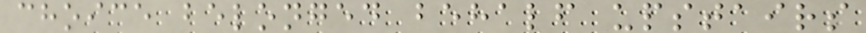choice belonged behalf upstairs
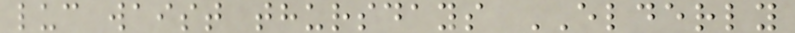luc waist thursdays ELDERLY
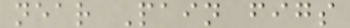near Pain figs
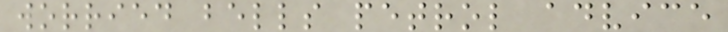worried bells petrol advice
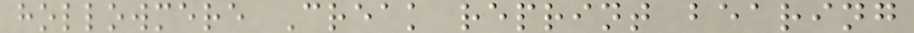hollowmere Creak reprint bearing
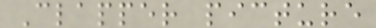Clapper picture
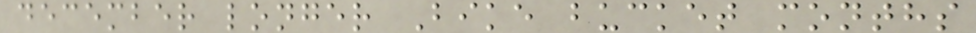december longer Bike bucket months
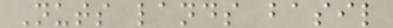Nuts lands basil
